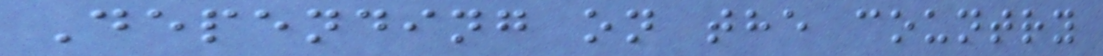Depending on the country
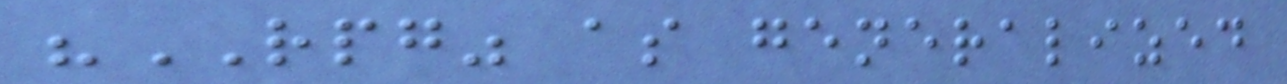"RPG" as generalized
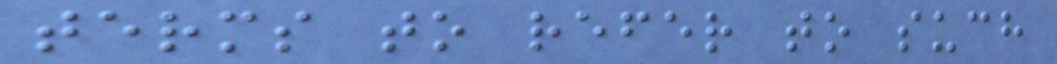terms to refer to such
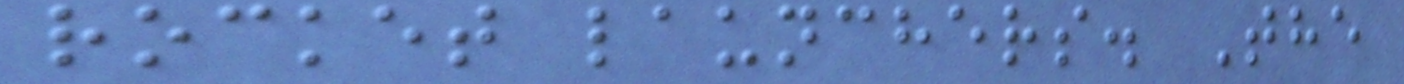rocket launchers. The
